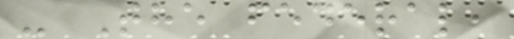- The federal,
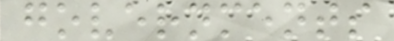governments
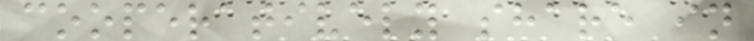cooperatively share in
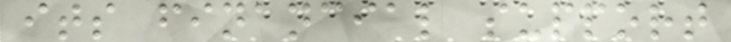its financial support
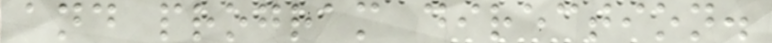and program direction.
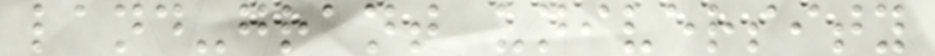land-grant university
